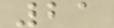21
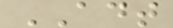ADT
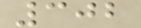302
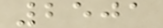2501
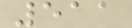511
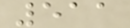511
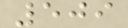509
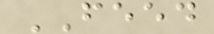FEED
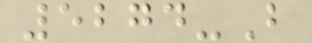5274-B
